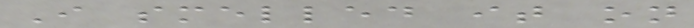I smelled it on
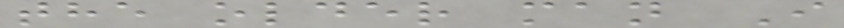the older man I
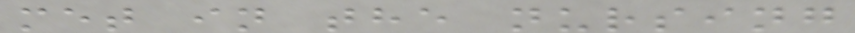met in the nursing
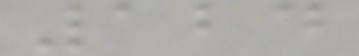124
